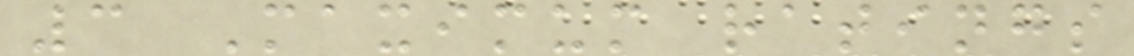3 Maximum ratings
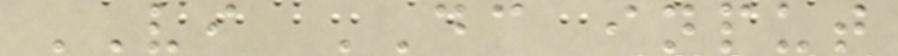VI DC input
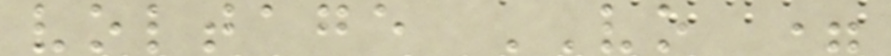voltage VO =
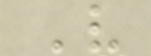V
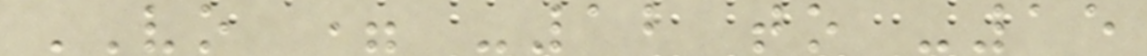VO = -12 to -15
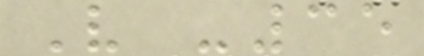V -35
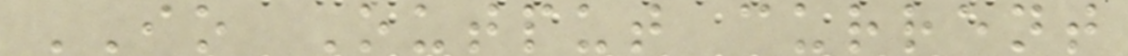IO Output current
